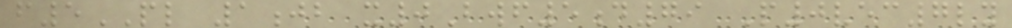f5PL 1jb x0Bwf5d79 P0vec7ly
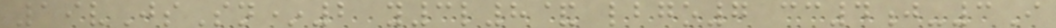19vJsSn*2 y3l8& lbgo7 cc4j-3I
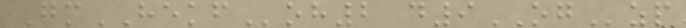GmHEKFoh2 d9OGzp
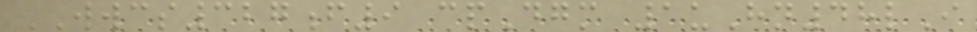WWCS327f9 cpDgm 1uHn48lI
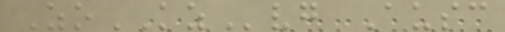ZoKZvg Ausc
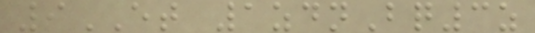9ET 1zdnBq3z
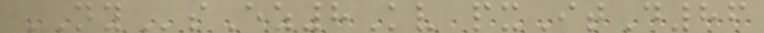NYsEz8Kv pxItD86
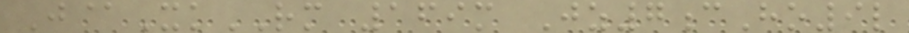J@XkRM 169m Jz7cHo9l
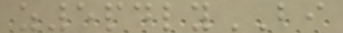z5pdlyBI
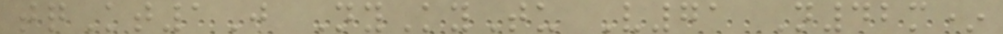tqKt1J NyKyTu V71 N42m*
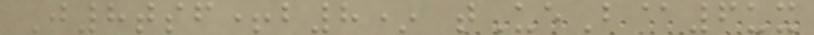J8tsf+b8* tUeB@6ux
